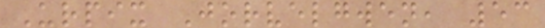Urpix Jorvelgwen, 53
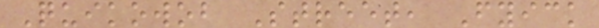Quikowob Street, Fyick
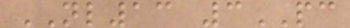NL13 3PC
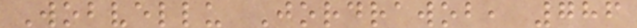Wobvellu Jordrawob, 786
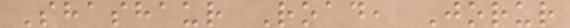Shashaur Road, Jorur
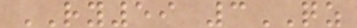RY59 3QZ
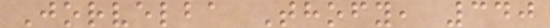Jorvelba Thofy, 340
